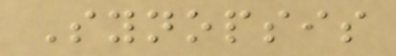Synopsis
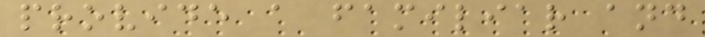provide a familiar and
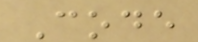Code
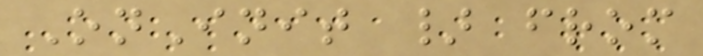OnInit } from
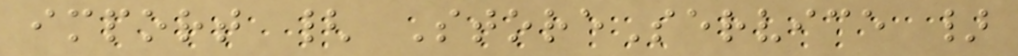import { StoreService }
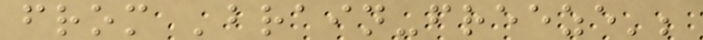from 'brain-freeze';
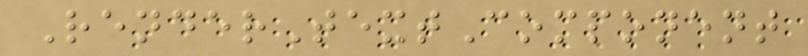RenderTextComponent
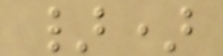})
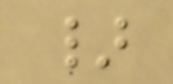}
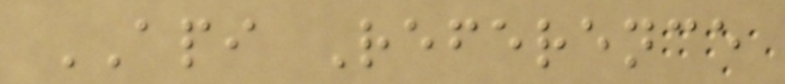API Reference
